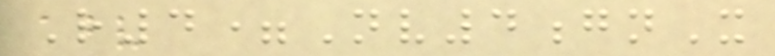R4=Nv4gnX
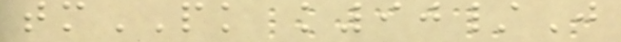tmPK k90/J
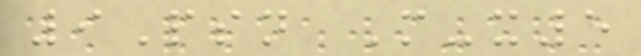9Psn M-x5
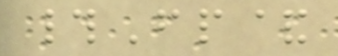#Fp&
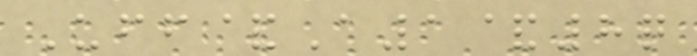Uff&A1&8q
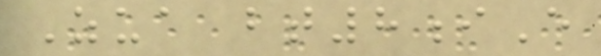Zua bt8iE
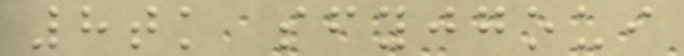8tk sfyjgoui
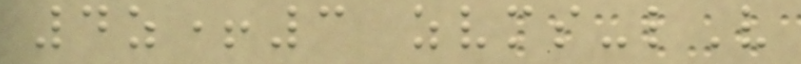4z+3 zvms-lV
